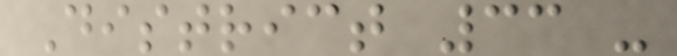District 33 -
